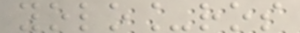yolo_ros
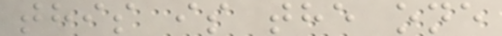this is the one
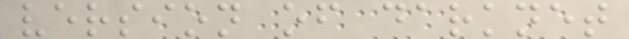version of darknet
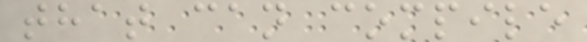that can compile
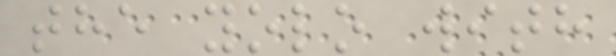the yolo with
